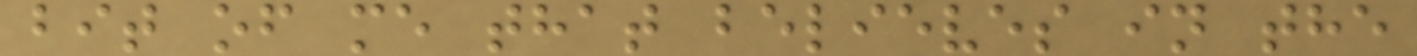bit of me that believes in the
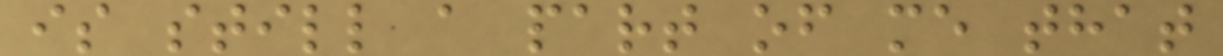is still a part of me that
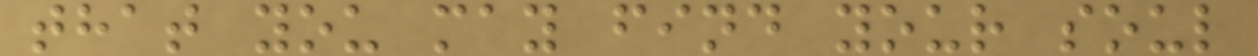that you may find your soul
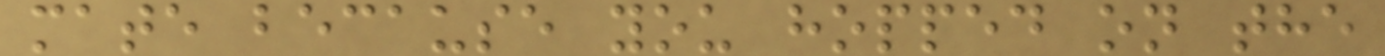mate because you hopped on the
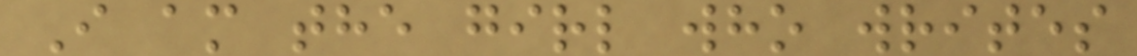I am the girl who writes
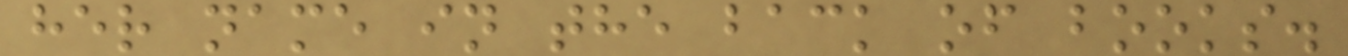her name in the back of books.
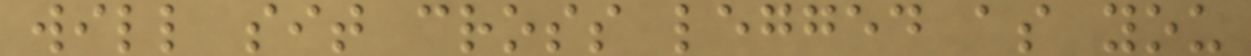will sit cross legged as you
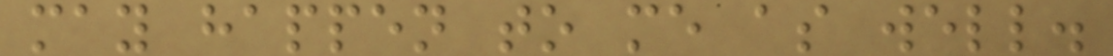may happen to me as well.
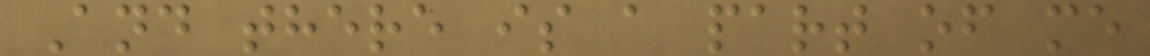And there is a part of me
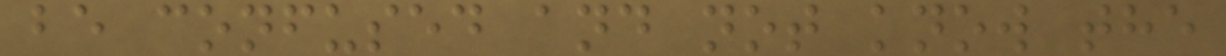be confused and not know the
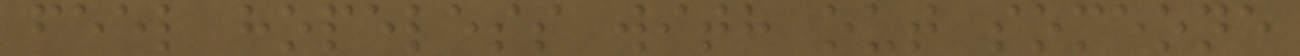feel hopeless with out someone
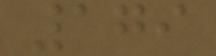179
